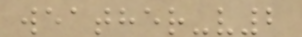weather-v2
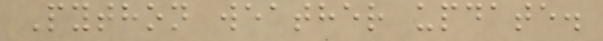Python weather update.
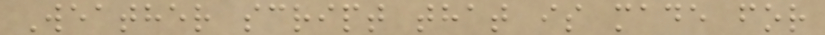Weather script that is made for
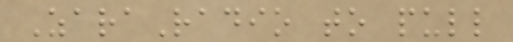ZaraRadio to pull
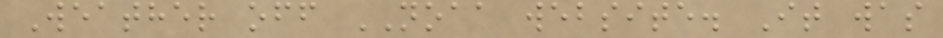Weather off NOAA website. It was
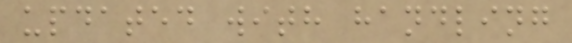updated with handling
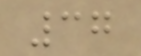37
